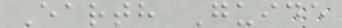Earth Guide
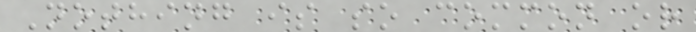Nothing is so common or
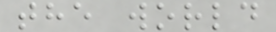the world
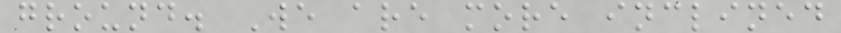ground. We are more inclined
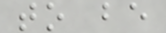to be
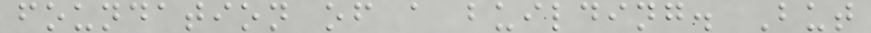foundation of a building. But
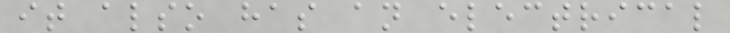it also has an electrical
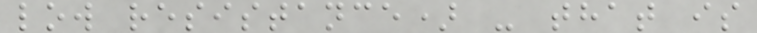low resistance) - that is
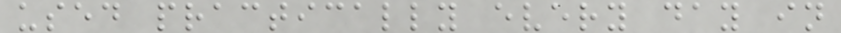used practically every day in
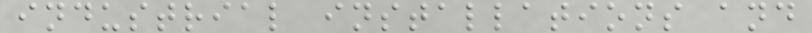industrial installations and
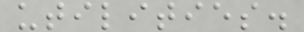utilities.
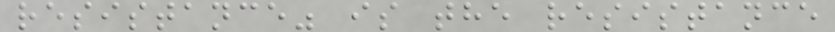resistance" is the resistance
